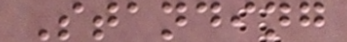Standing
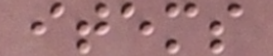items
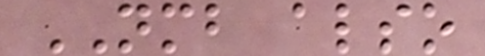NMB also
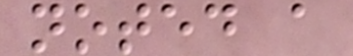noted a
